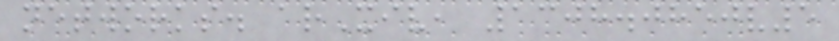networks. arXiv, 1308.0850v5
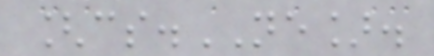[cs.NE].
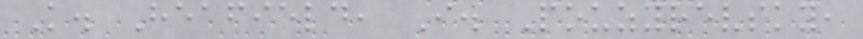K. Heafield, I. Pouzyrevsky,
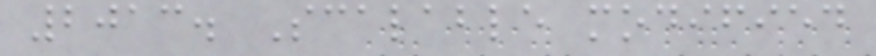2013. Scalable modified
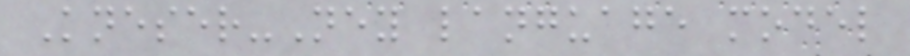Kneser-Ney language model
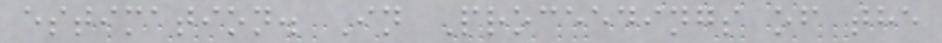estimation. In Proceedings of the
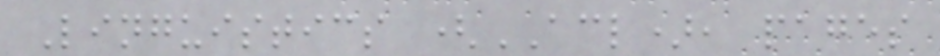Linguistics (ACL), pages
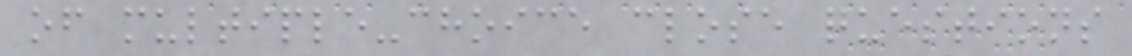of multiple-choice close questions
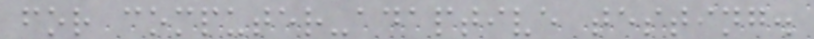for computer-adaptive testing.
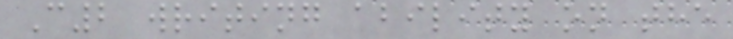C2 writing ability on the
